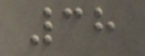38
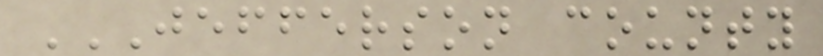JEFFERSON COUNTY
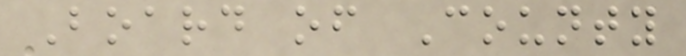Board of County
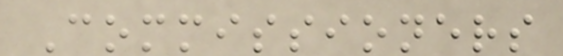Commissioners
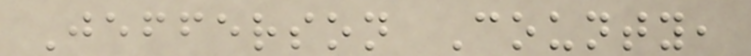Jefferson County,
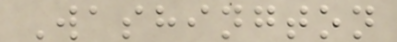Washington
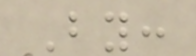By:
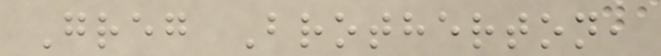Greg Brotherton,
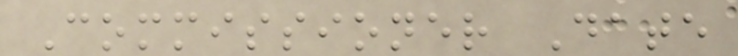Commissioner Date
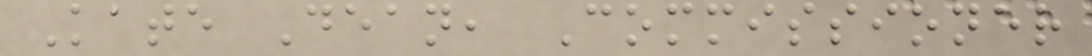Kate Dean, Commissioner
